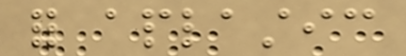for aplastic
